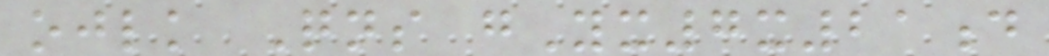ojlk Qns gYx7x21d
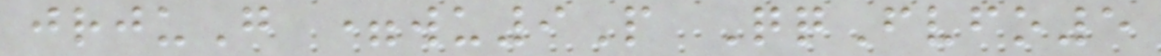jrjuG =wu9P QqFvfo5
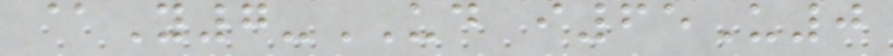@Y7-UD i65U0
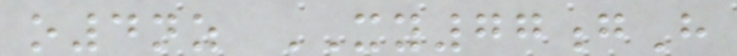o4nz XY77gH
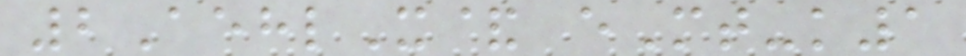2AehlX& eMt-k1
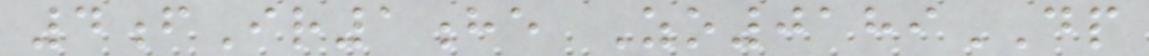4fIr1he Zo0189DP
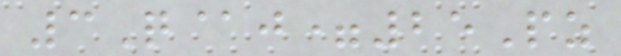3Q@j=25Pz
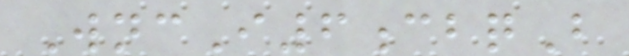WncI6cbqB
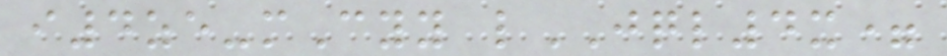i4ze-mCyy lJQL4x=
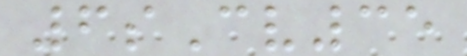6sCv35
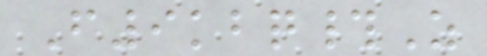F9kbq#Z
